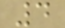4
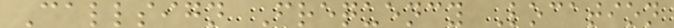Callsign Frequency Location
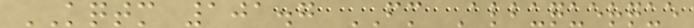KQTM 101.7 FM Albuquerque
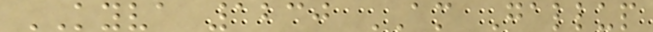KYVA 1230 AM Gallup
